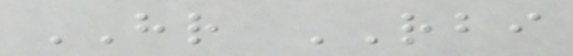HR RBI
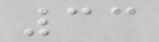33
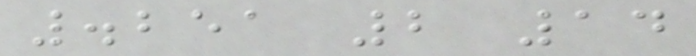.251 2 14
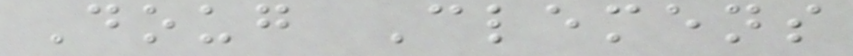Doug Clemens
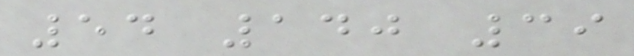54 140 39
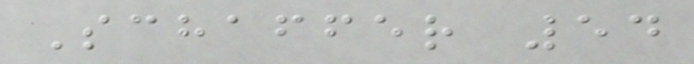Schaffer 54
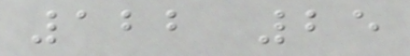122 25
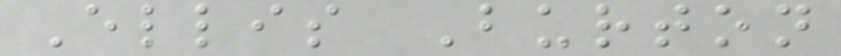Ellis Burton
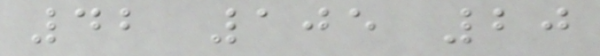42 105 20
